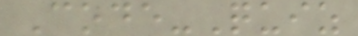Code-Quiz
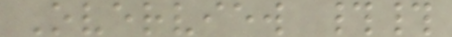Overview ##
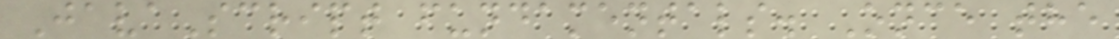JavaScript fundamentals. Once the
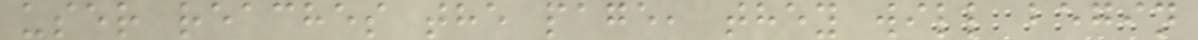user reaches the page, they will begin
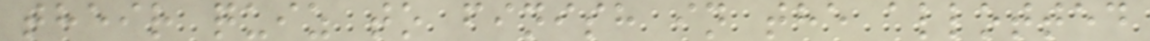their quiz to finish in the allotted
